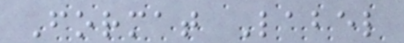Format Label
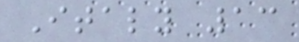Italy 13
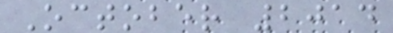October 2014
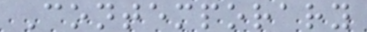Contemporary
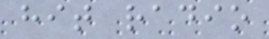hit radio
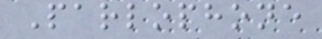Parlophone
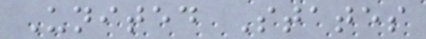United States
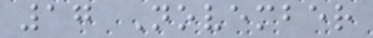17 November
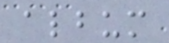album
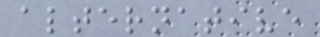alternative
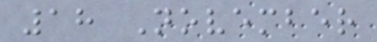18 November
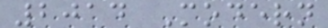2014 Modern
